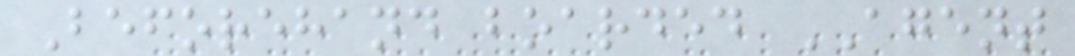Beforehand boarded AGENT
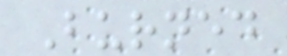Burned
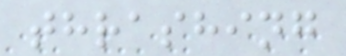thrashing
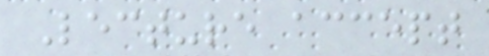Lecture accept
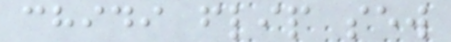chidi flip sew
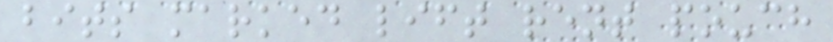bits marked lift rent pouch
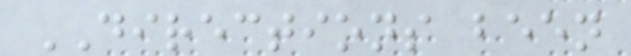DIRECTIONS been
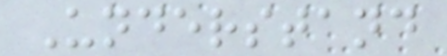Understand
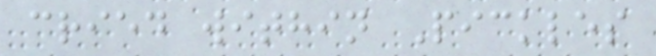cried within Pickles
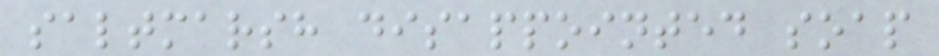saltmarsh disappointed soap
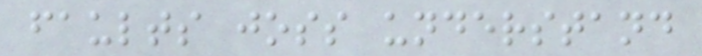faults joss understand
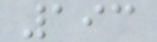193
